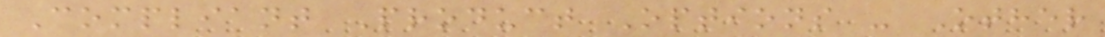Compliant Product Options - Other
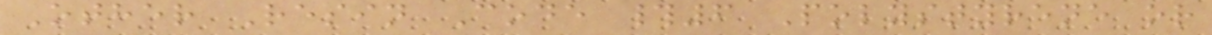Other Resin Code #6 Polystyrene or
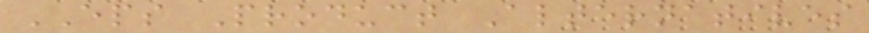EPS Product Alternatives
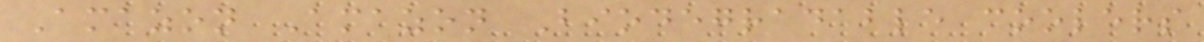Amazon Amazon Biodegradable coolers
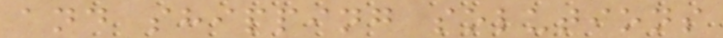and shipping solutions
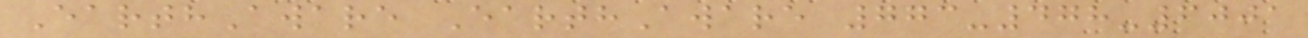EarthAware EarthAware 773-478-6001
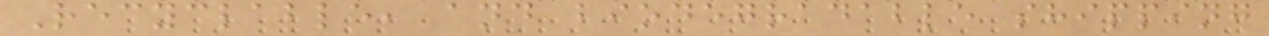Recyclable, and biodegradable shipping
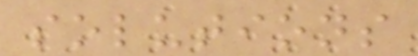solutions
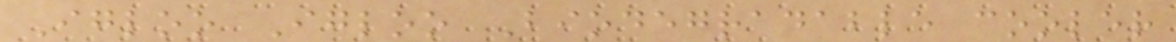Igloo Igloo Biodegradable cooler
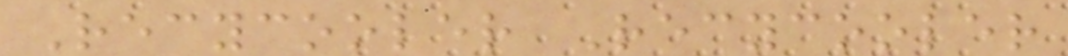Recycooler Recycooler
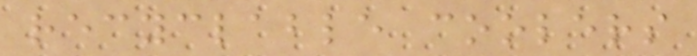recyclable coolers
